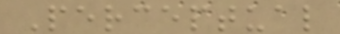Perceptual
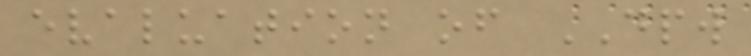evaluation of DPW
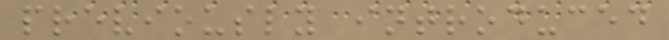previously introduced
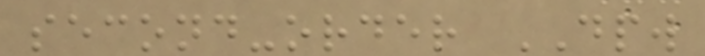second-order DPW
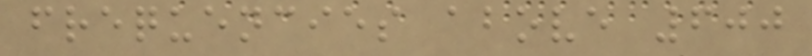frequencies above 600
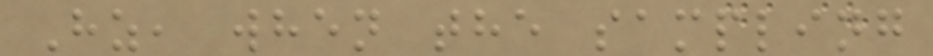Hz, when the sampling
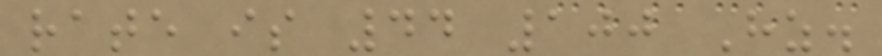rate is 44 100 Hz.
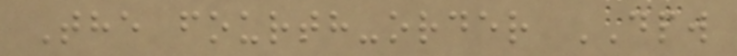The fourth-order DPW
